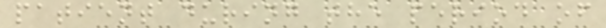patient during the period of
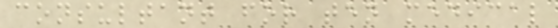consultant for ten medical
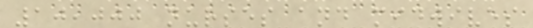10,000 nurses and midwives
